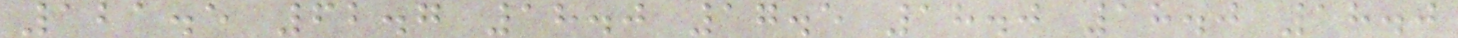121.5 62.7 18.0 17.5 18.0 18.0 18.0
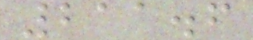211.6
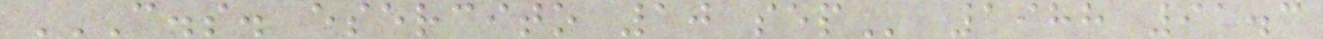C.S. ESERCITO 10 SEP 1988 91.3
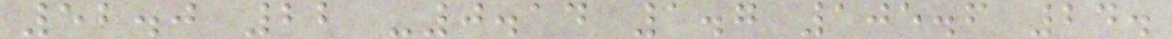52.0 22 -0.14 1.7 105.6 24.
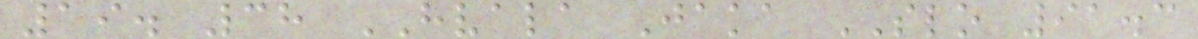19. 38 HVALA Jaka SLO 91.3
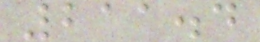211.4
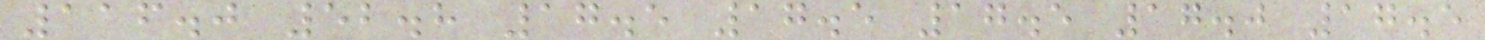116.0 52.8 17.5 17.5 17.5 17.0 17.5
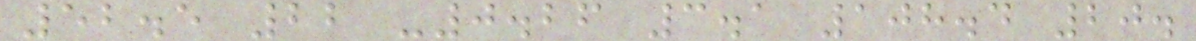52.5 22 -0.26 3.1 108.4 20.
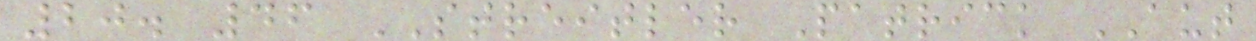20. 46 STREITLER Patrick AUT
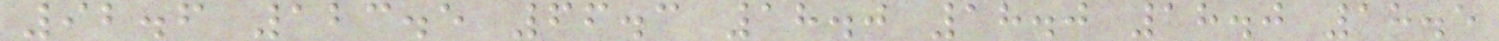92.6 123.5 66.3 18.0 18.0 18.0 18.5
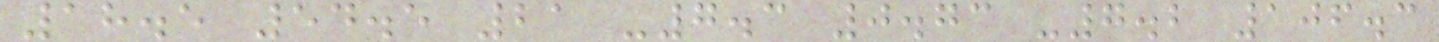18.5 54.5 21 -7.3 0.73 -7.2 106.3
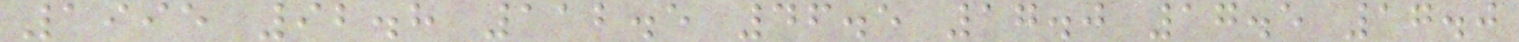1995 92.8 112.5 46.5 17.0 17.5 17.0
